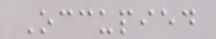Occupied
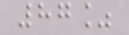87%
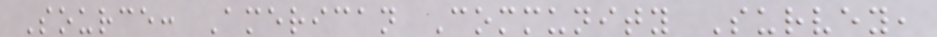Source: American Community Survey,
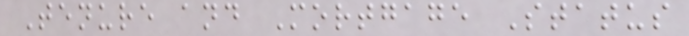Tenure and Mortgage Status
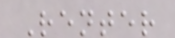Renter
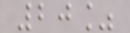20%
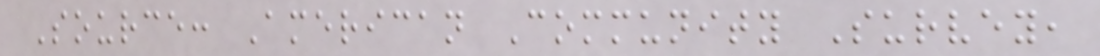Source: American Community Survey,
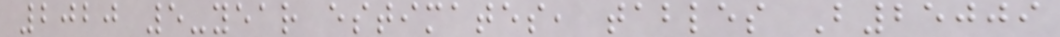2020 5-year estimates, tables B25009
